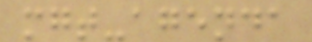mgt-agenda
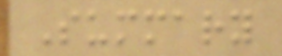Summary
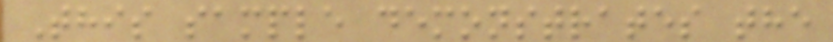This sample demonstrates the
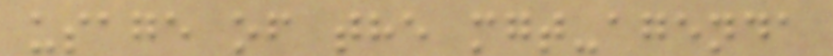usage of the mgt-agenda
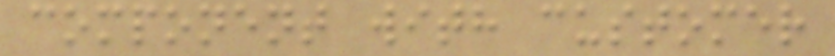component with customer
